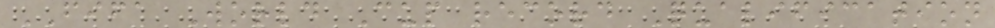FIFA World Cup record Qualification
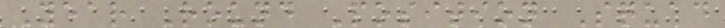Year Round Position Squad
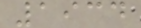1934
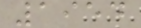1954
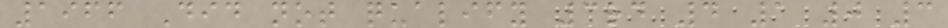1966 Did not qualify 3rd 4 1 0 3
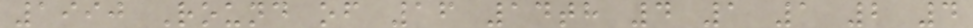1990 Round of 16 14th 4 1 1 2 4
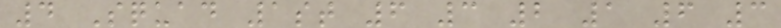4 Squad 1st 6 3 2 1 6 3
